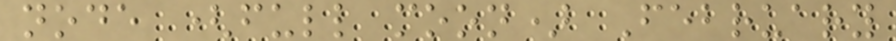node (full moon) February
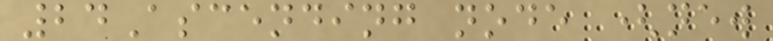24Ascending node (new
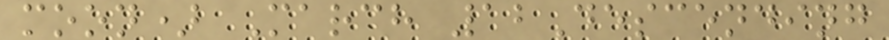moon) March 12Descending
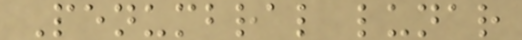Penumbral lunar
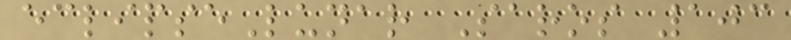eclipseLunar Saros 103
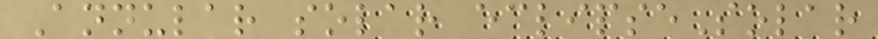Annular solar eclipseSolar
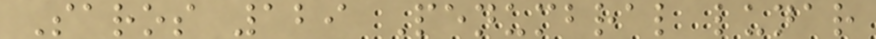Saros 129 Penumbral lunar
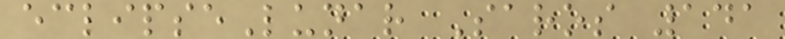eclipseLunar Saros 141
